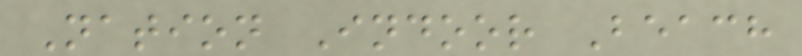Nation Indoor Beach
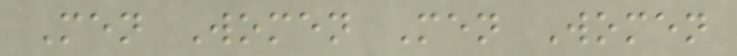Men Women Men Women
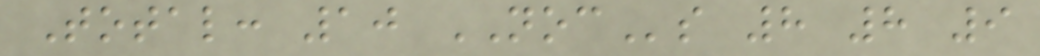Total: 10 NOCs 8 8 9
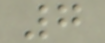7
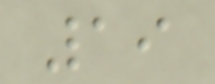19
